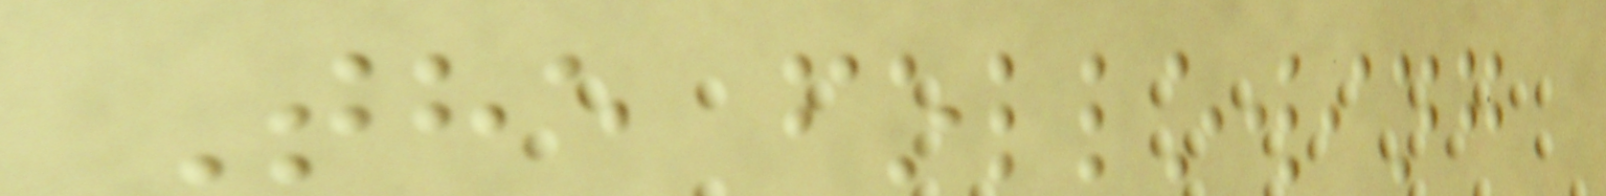The following
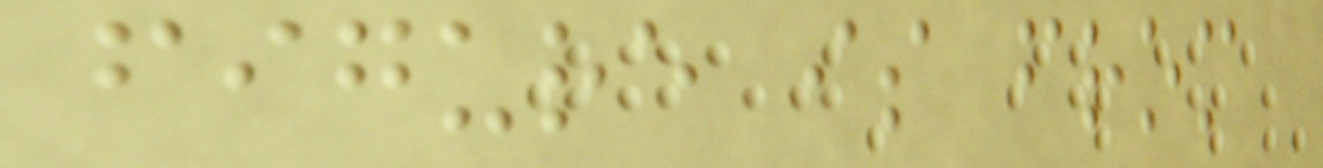figure is from
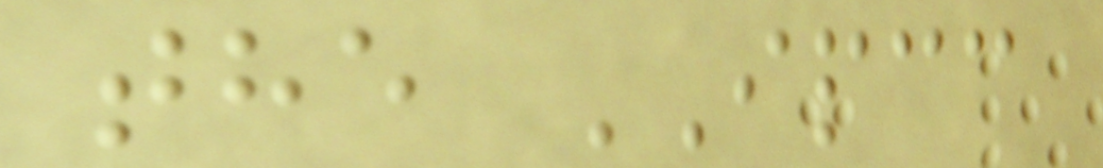the IPCC
